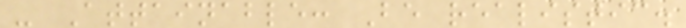- Attainable: Be realistic.
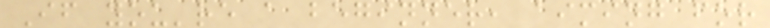If you're a beginner, aiming for
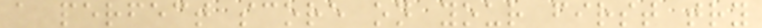a perfect score on your first try
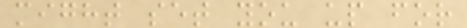might set you up for
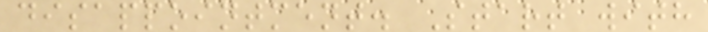disappointment. Start with
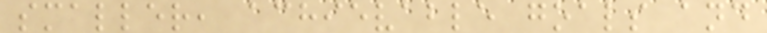smaller, achievable goals and
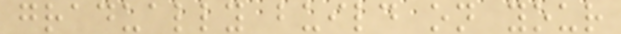gradually build on your
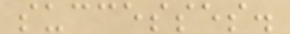successes.
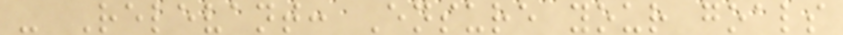- Relevant: Ensure your goals
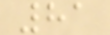81
